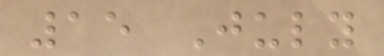15 July
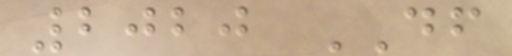2020 DF
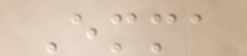Emma
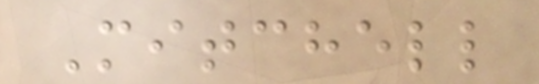Mitchell
